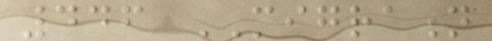446 MIGRATION
